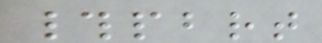#pbrt
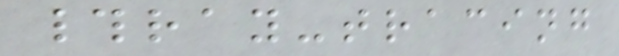#ray-tracing
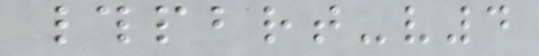#pbrt-v4
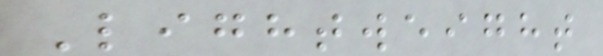Lightweight
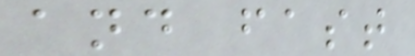and fast
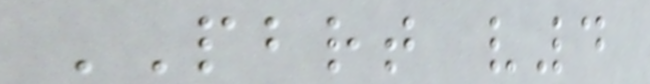PBRT v4
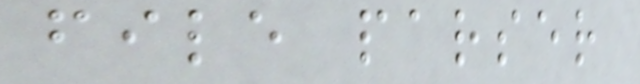file parser
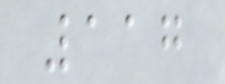117
